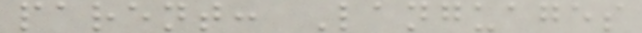parent: Languages
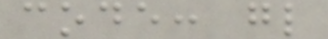code: gl
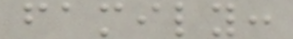family:
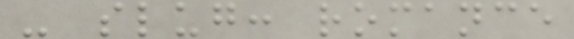- slug: romance
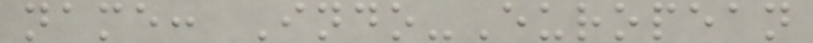name: Indo-European
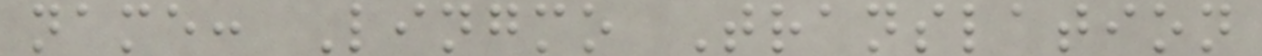name: Lingmo Translation
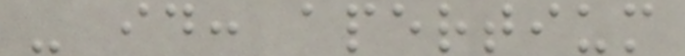- id: apertium
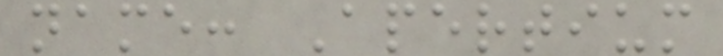name: Apertium
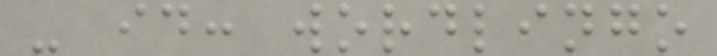- id: wordlingo
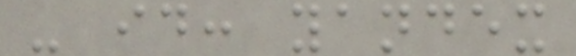- id: yandex
